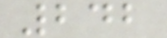242
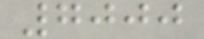7000
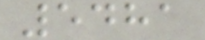5481
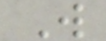W
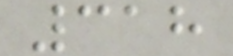318
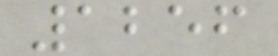1256
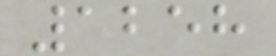1258
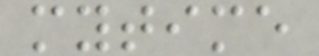mytime
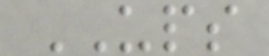UPS
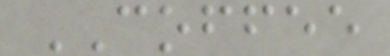COFFEE
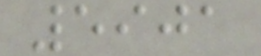5901
